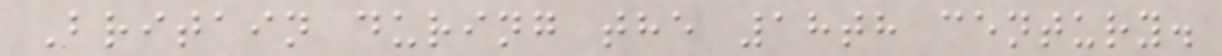Britain during the 18th century.
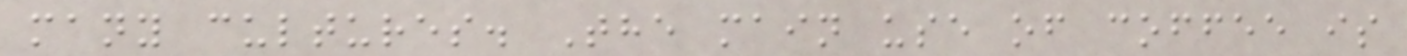many cultures. The main use of coffee is
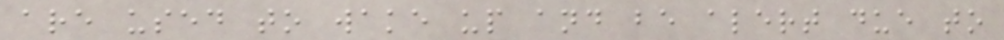are used to wake up and be alert due to
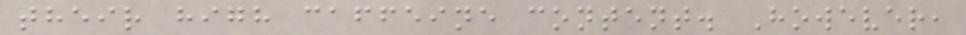their high caffeine content. However,
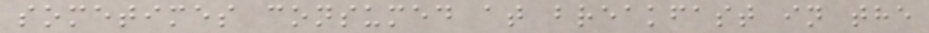sometimes consumed at breakfast in the
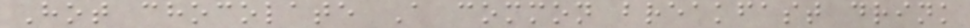Hot chocolate A common breakfast drink
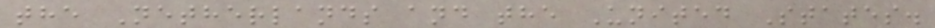the Netherlands and the United States.
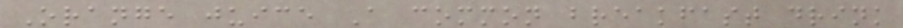Orange juice A common breakfast drink
